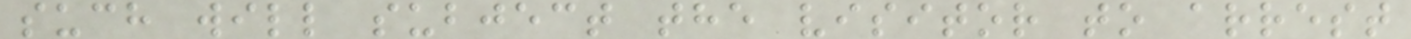such will subject the visitor to arrest
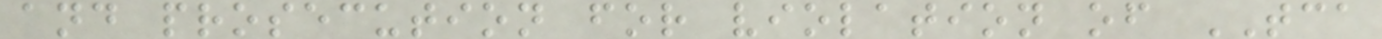and prosecution for violation of TCA
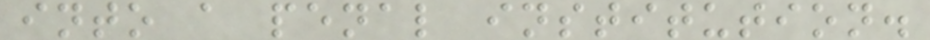into a penal institution.
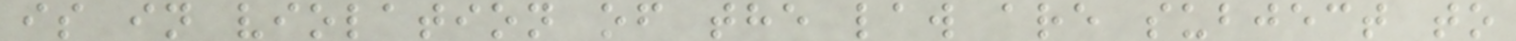is in violation of the law are subject to
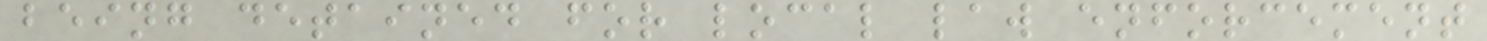being detained for local law enforcement
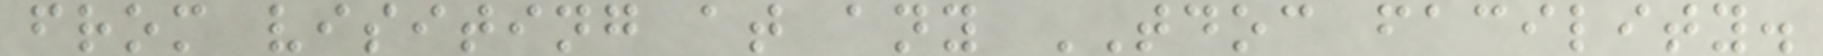from visiting at any TDOC facility.
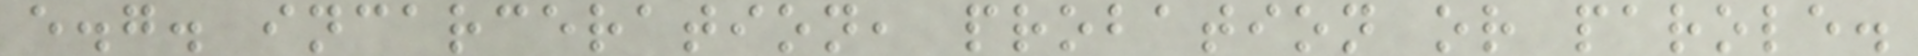e.g. incarceration, probation or parole.
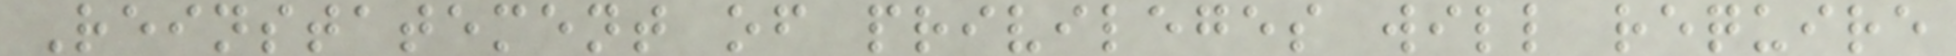Reinstatement of privileges will require
